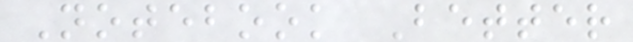Notebook Better
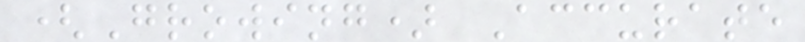(Growing) Accurate
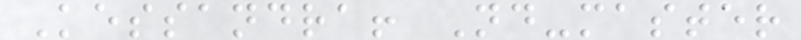Kessandra! Nd-master
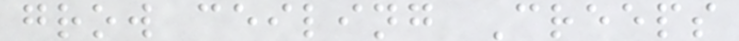grow ceiling Creeps
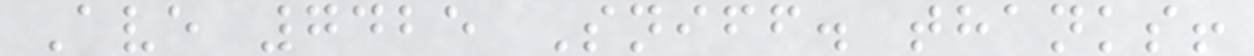Ave 7425 Sniff. thanks!
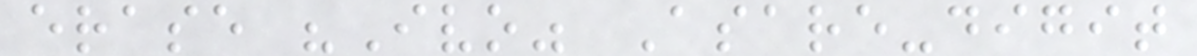erase "Ivo" Asare-digit
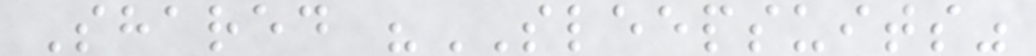Shared "SLEEPSUITS"
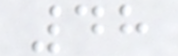48
